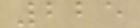225
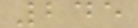245
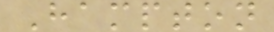Hampton
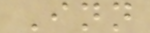Inn
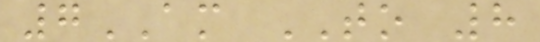7AM TO 8
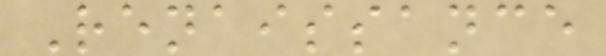Renaissance
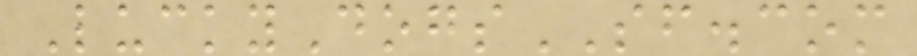LuckyDogsSF.com
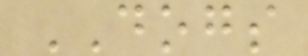DOGS
